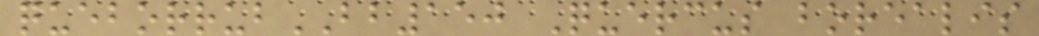queborrubBB150 Quercus borealis
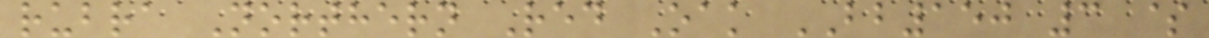rubra Northern Red Oak BB150 3 $
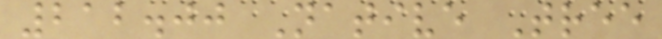212.00 Native Tree
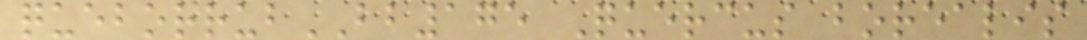queborrubBB175 Quercus borealis
